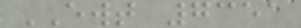EWT 7351
